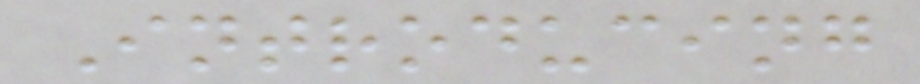Introducing
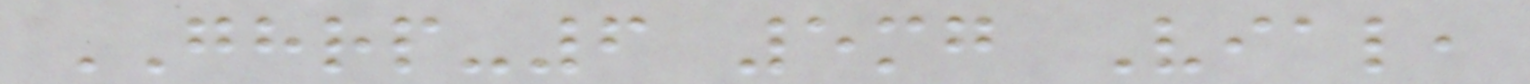GHRP-6 5mg Vial,
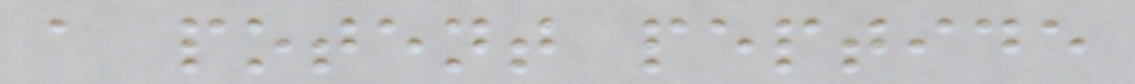a potent peptide
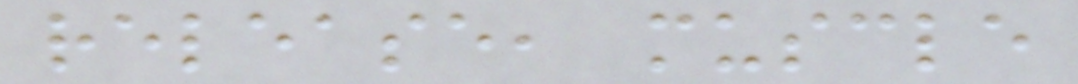release, muscle
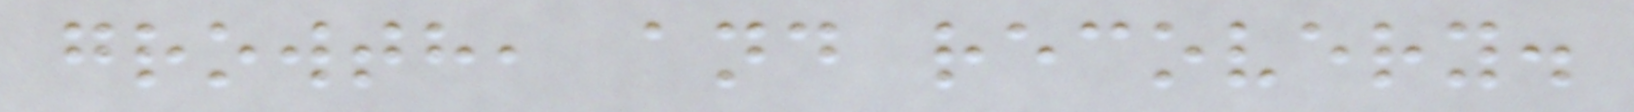growth, and recovery.
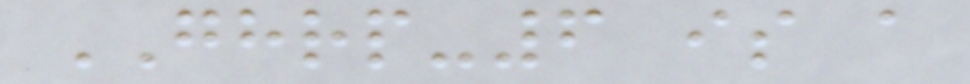GHRP-6 is a
